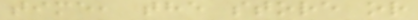time, the store or
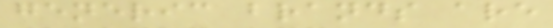generic brands are
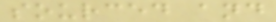sourced and
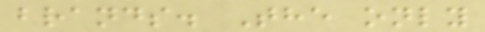brands. The only
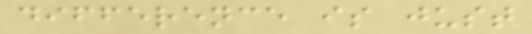difference is just
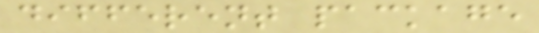different package
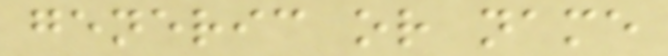generic or name
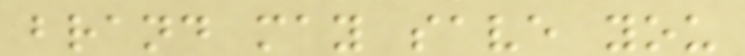brand may save you
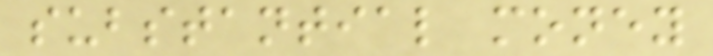substantial money
